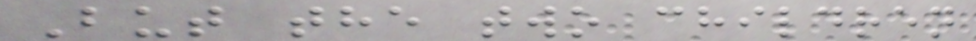But the two children
